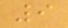9
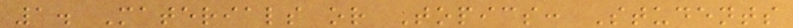1. Materials or Topics: Students
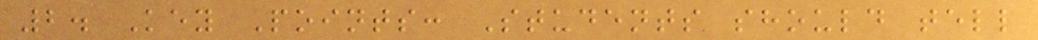2. Key Points: Students should tell
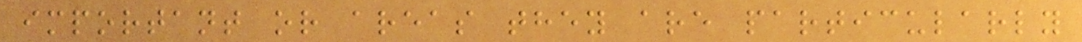important or areas they are particularly
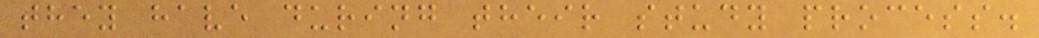they have during their study process.
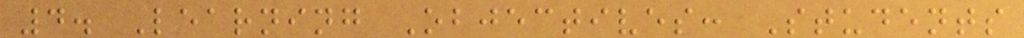4. Learning Objectives: Students
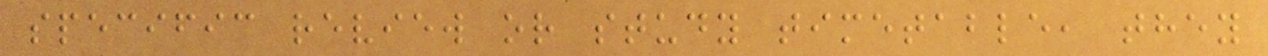specific review or study timetable, they
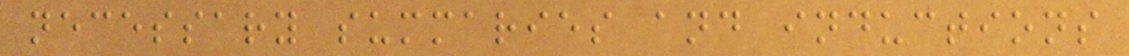necessary summaries and inductions
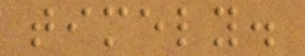timely.
